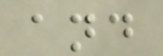and
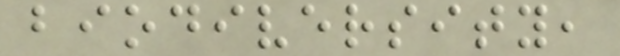biodiversity,
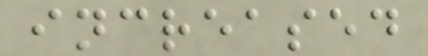increased
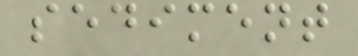sediment
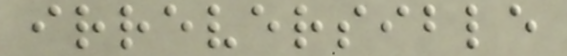irreversible
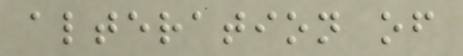alteration of
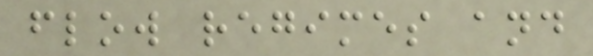flow regimes and
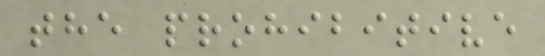the prohibitive
